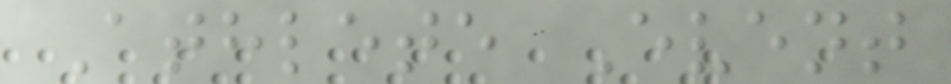Athlete Event
